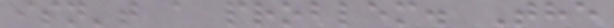isn't a problem. The
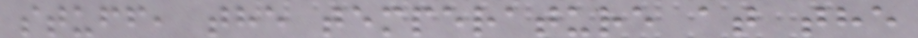stuff, the temperature at the
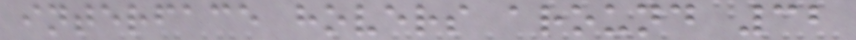interface hovers around 32
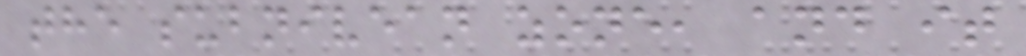the subnivean zone, and it
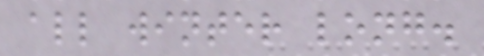all winter long.
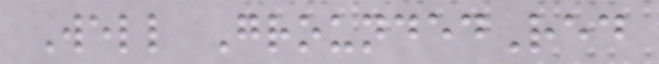Well GroundedRed
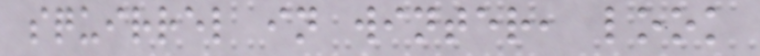squirrel in winter, look
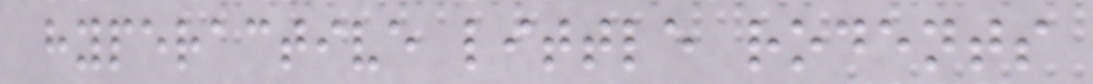hyperactive little rodents
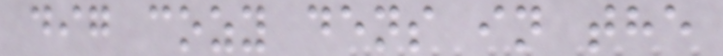dig cozy dens in the
